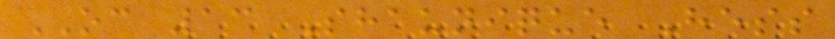OC 13 Shaunique Hess
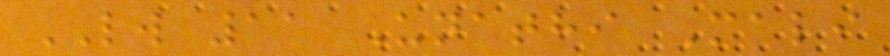LW 11 Unathi Mali
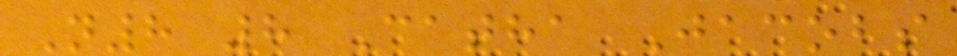N8 8 Catha Jacobs
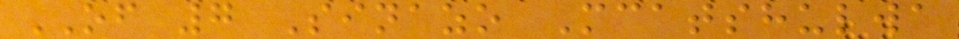OF 7 Sinazo Mcatshulwa
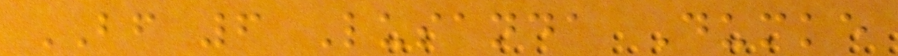BF 6 Lusanda Dumke
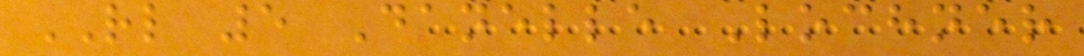RL 5 Danelle Lochner
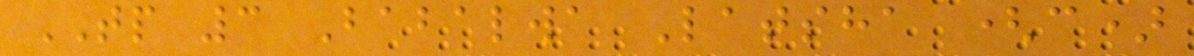TP 3 Babalwa Latsha (c)
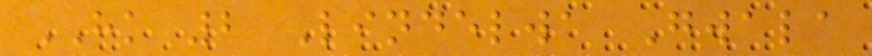HK 2 Lindelwa Gwala
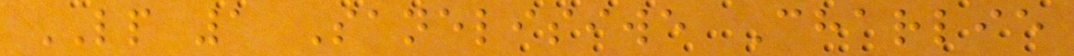LP 1 Sanelisiwe Charlie
